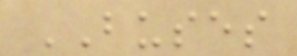BUSES
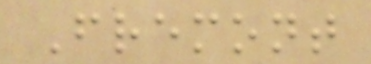Fremont
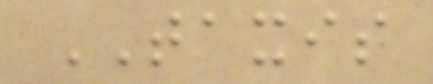TAXIS
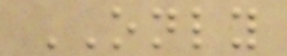ONLY
